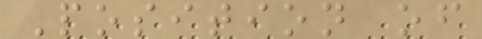Position of
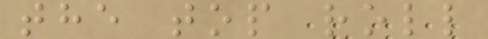the top roll
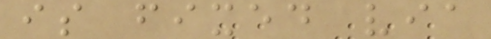is fixed via
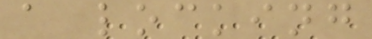a locking
